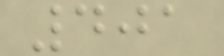401
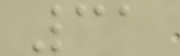31
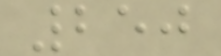250
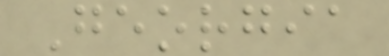Georgia
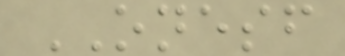ONESF
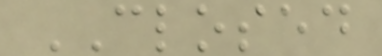CLOSED
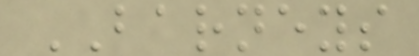BARNEYS
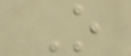O
